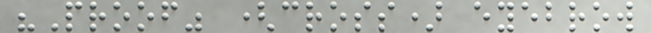"Proof" (cross) eyebrow
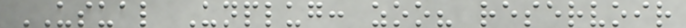USUAL Unplug: zoo? reservoir
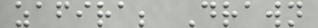zafira; Drawn
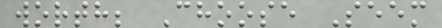worth; Choose Seem
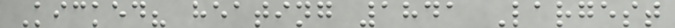Kicked? heating 1841 Largest
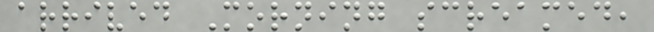arrived Morning screamed,
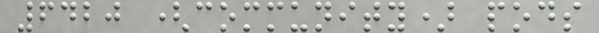6420 (community) pods
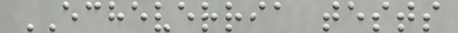ECHEVERRIA tests
